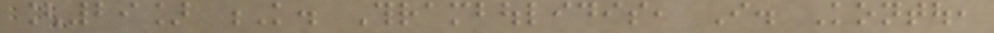[29] K. Thramboulidis, I. Kontou,
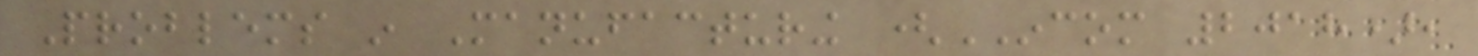Problems in Manufacturing (INCOM 2018),
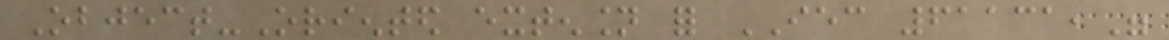Object-Oriented extension for IEC 61131,"
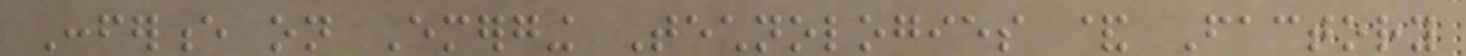Conference on Emerging Technologies & Factory
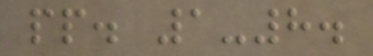pp. 1-8.
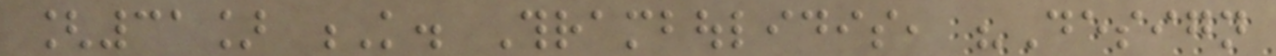[31] K. Thramboulidis, "Design
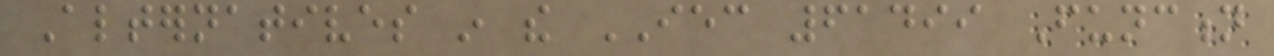Alternatives in the IEC 61499 Function
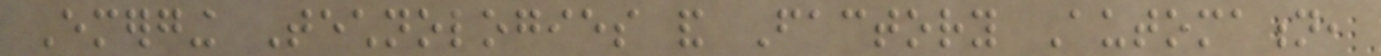Emerging Technologies and Factory Automation,
